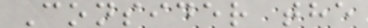Consider the
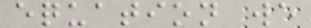equation we
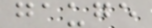gauge
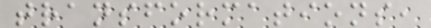transformations,
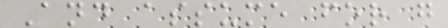And assume for g
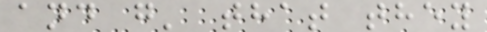and g' that they
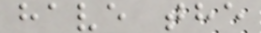have the
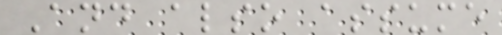And also assume
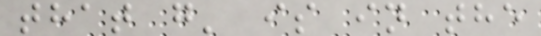that g' is in the
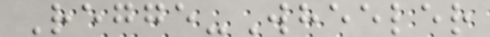Regge-Wheeler
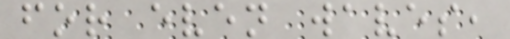for even waves,
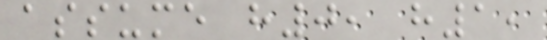assume h0, h1,
